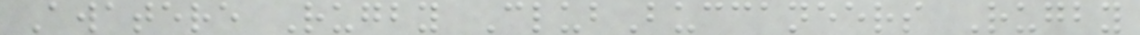Awatere Rugby ClubBuccaneers Rugby
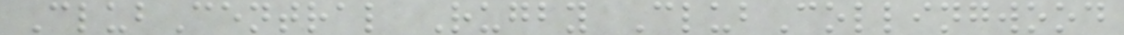ClubCentral Rugby ClubCollingwood
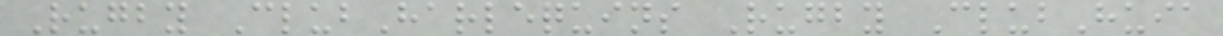Rugby ClubHarlequins Rugby ClubHuia
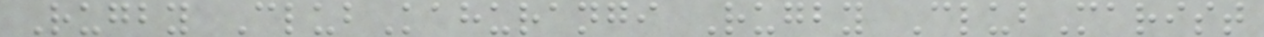Rugby ClubKahurangi Rugby ClubMarist
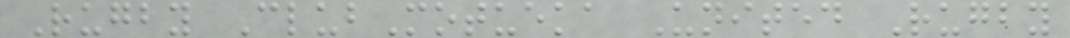Rugby ClubMotueka United Rugby
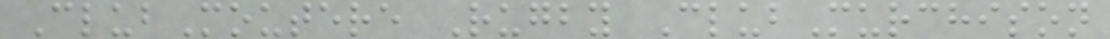ClubMoutere Rugby ClubMurchison
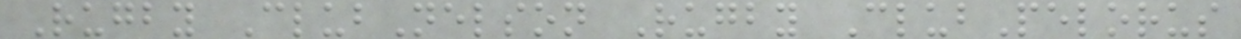Rugby ClubNelson Rugby ClubPelorus
